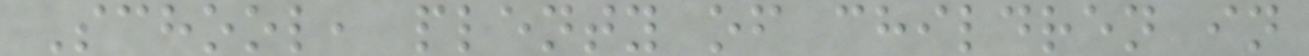School, plenty of children in
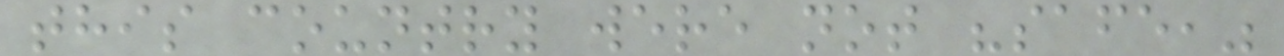this country were not "safe,"
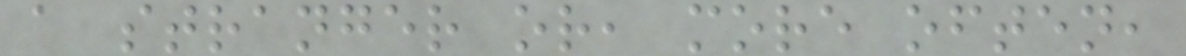a stranger or, more often,
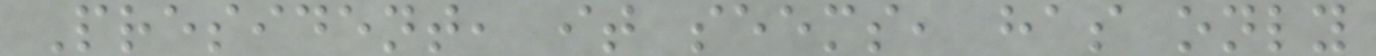President, it seems, has only
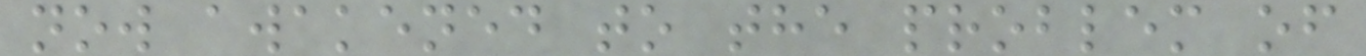now awakened to the problem of
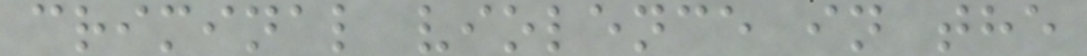criminal violence in the
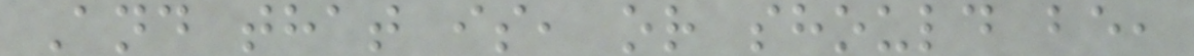And that is, or should be,
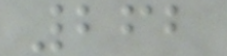262
